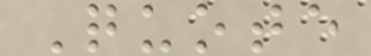Quote
